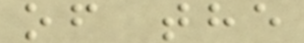of the
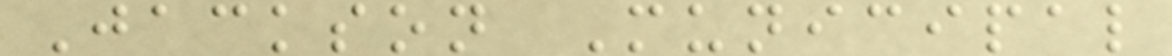Jackson Municipal
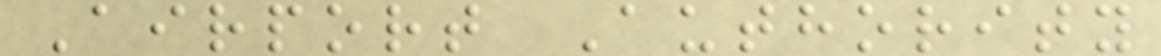Airport Authority
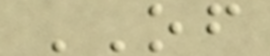OF
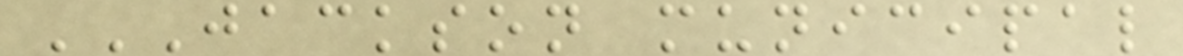JACKSON MUNICIPAL
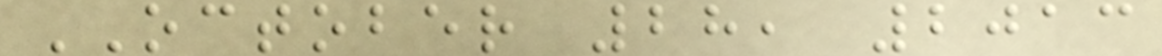OCTOBER 28, 2013
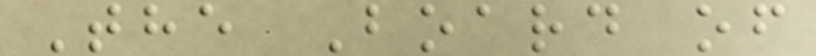The Board of
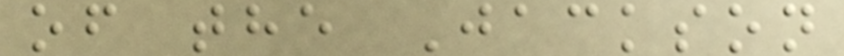of the Jackson
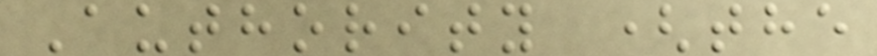Authority (the
